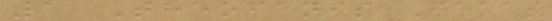1 Theofanis Gekas
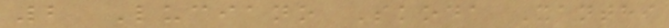2 Luciano Skoda Xanthi
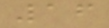16
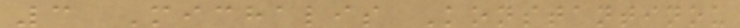3 Michalis Konstantinou
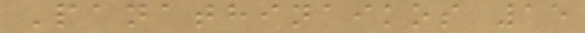Panathinaikos 15
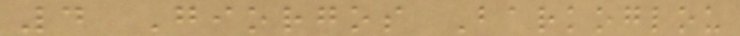4 Giorgos Barkoglou
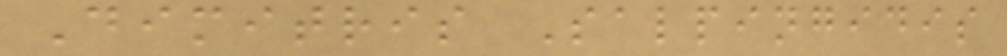Dimitris Salpingidis
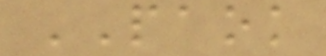PAOK
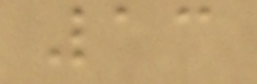13
